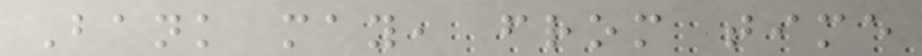Bank may, from time
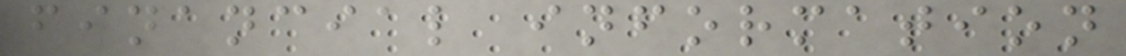financial information
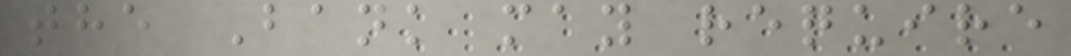the Bank may require
